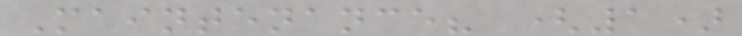Maintenance? (1)
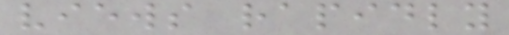views rapidly
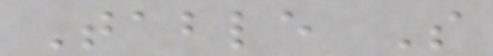Table S
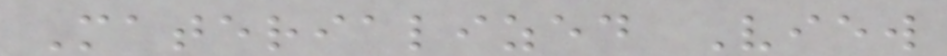Materialized View
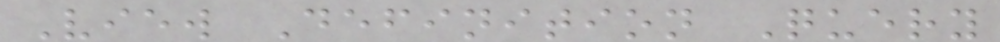View Definition Query
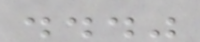..."
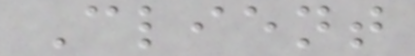Client
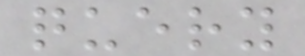query
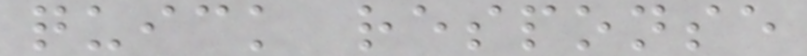quick response
